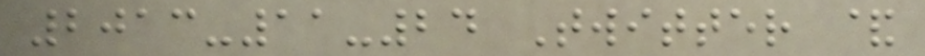2013-11-24 Twitter &
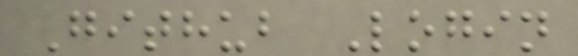Github Login
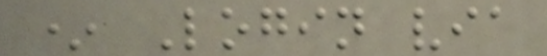* Login via
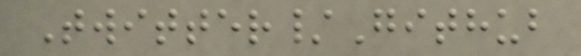Twitter/Github
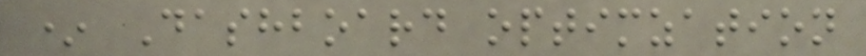* Dashboard optimzation
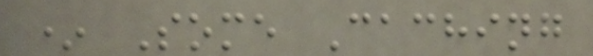* Some Caching
